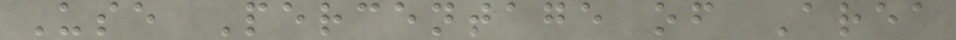Use Percentage of Area
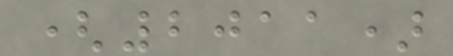(2011)
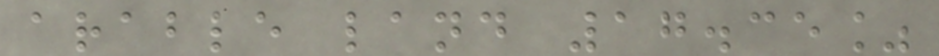arable land 17.35%
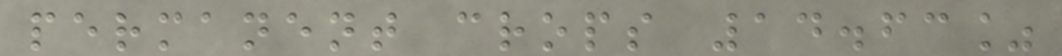permanent crops 14.63%
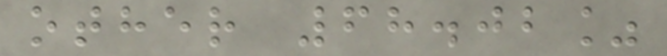other 68.02%
